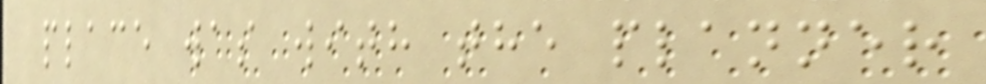place was with the planner
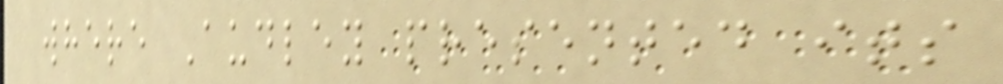where Audley presented its
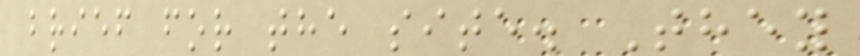brief for the site. They
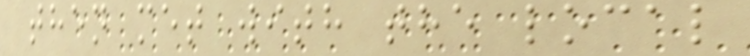then met with the local
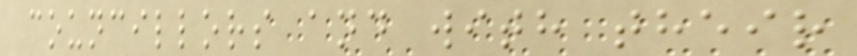councillors and with their
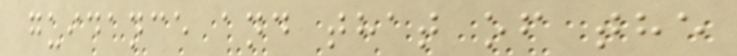guidance and that of the
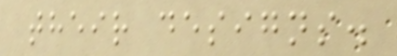their designs.
